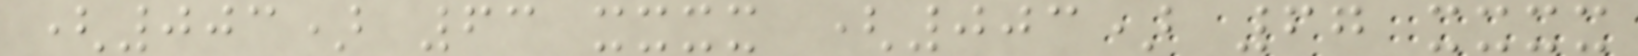(003) 63 xxxx (003) 67 xxxx
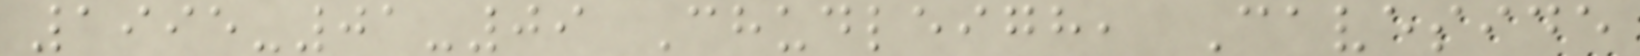1995-01-09 Chudleigh, Caveside
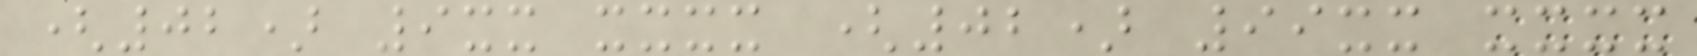(02) 9xx xxxx (02) 99xx xxxx
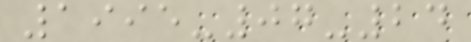1995-07-24
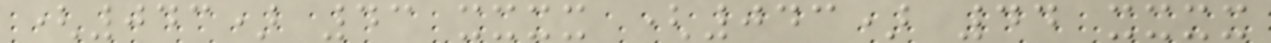(043) 43 xxxx (043) 44 xxxx
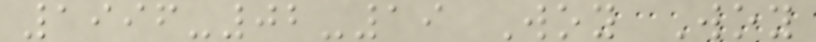1996-02-19 Woy Woy
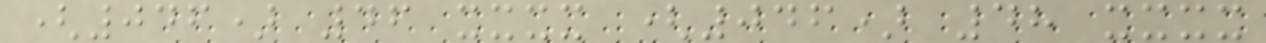(046) 46 xxxx (046) 48 xxxx
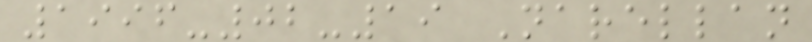1996-02-19 Narellan
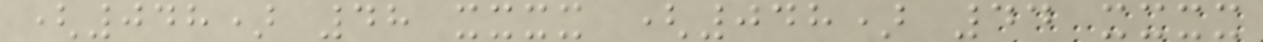(048) 48 xxxx (048) 44 xxxx
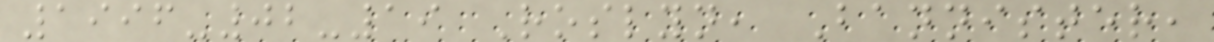1996-02-19 Roslyn, Bannister,
